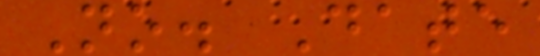No. Date
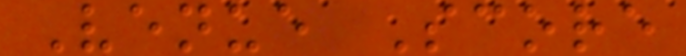Venue Score
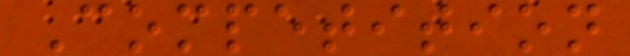Competition
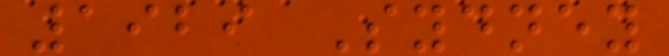1929 Sydney
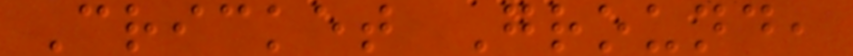Cricket Ground,
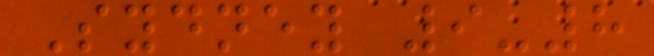Sydney 9-8
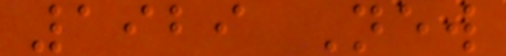1929 New
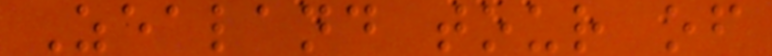Zealand tour of
